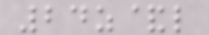24z&l
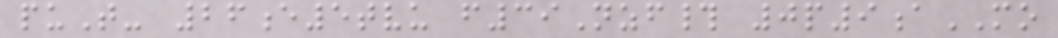puT- 26e5tvu f39Nzf# 0p9aMO
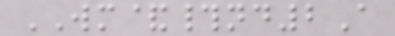WM&#nd2A
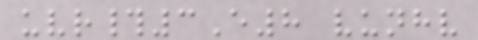uvr#3E8 vunhv
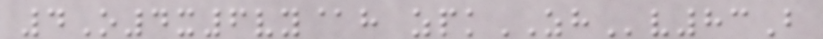4O4x6vy@h zpkZHv83B
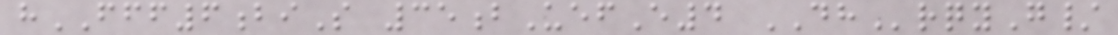hFFF6biS 35bUefE4 DHrqyG/
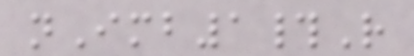nImb1#R
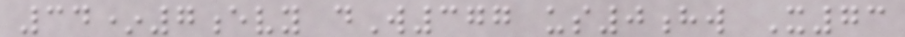34*7evy dW377 us0hw X73
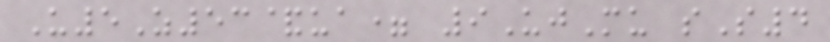U5Z53&ua= 9UjMu sS4
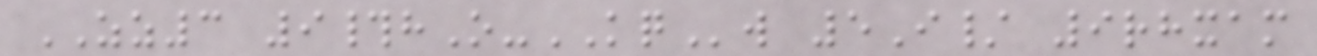ZZ3 9#hO-KQw 5I/ 9rhxam
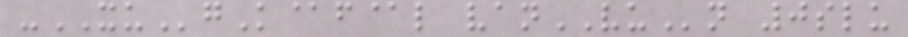-XUgK@f@l vanVUn 0slu
